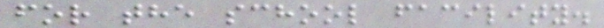for the school facility.
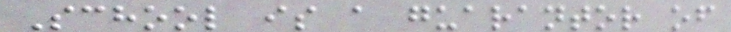School is a guarantor of
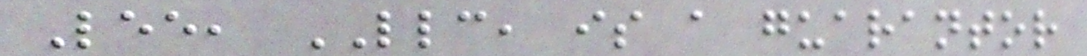Lee, LLC, is a guarantor
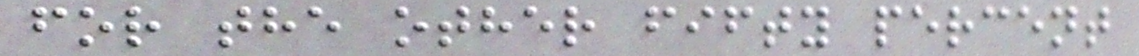for the other fifty percent
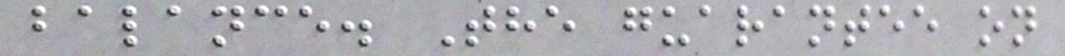balance. The guarantee on
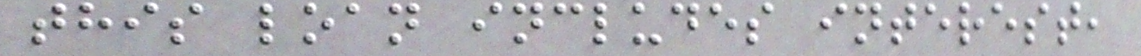this loan includes interest,
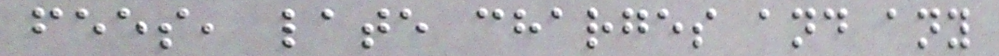fees, late charges and any
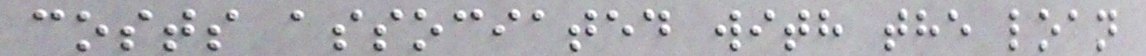costs associated with the loan
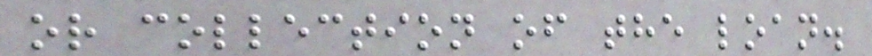or collection of the loan.
